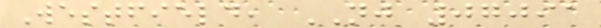Westfield, NJ 07091
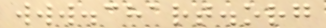www.chart.org
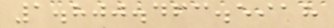1.800.463.5918
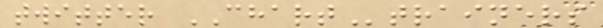twitter CHARTtrainers
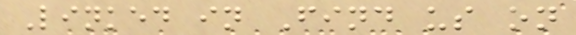Linked in Find us on
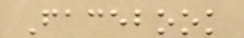Facebook
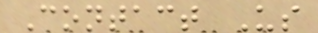Contact Us
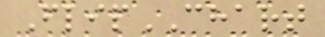FlipCHART
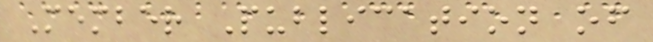Member Publication of
